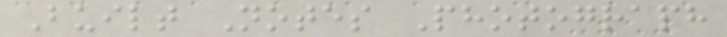Built Notes Photograph
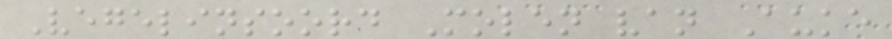Vegelinsoord Molen van Auke
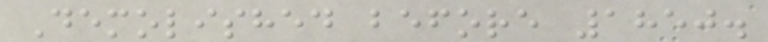Demolished before 1850.
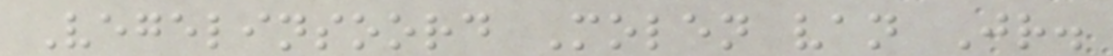Vegelinsoord Molen van Jr.
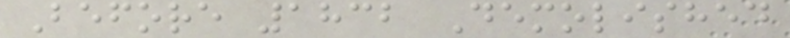Before 1832 Demolished
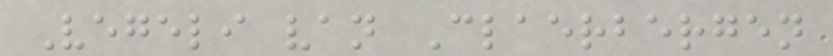Vegeli van Claerbergen
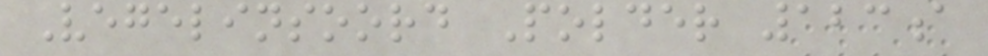Vegelinsoord Polder 123a
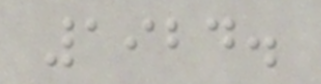1924.
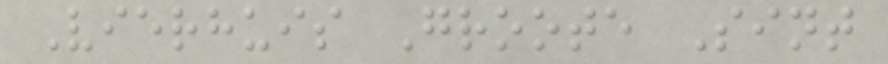Vierhuis Groote Sint
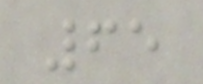65
